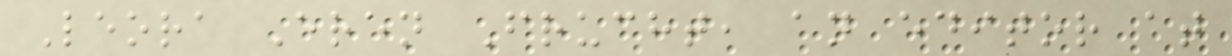Leora Eren Frucht, an editor at
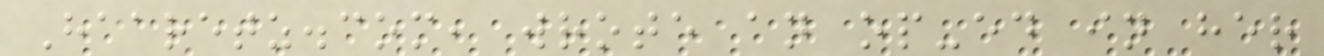Haaretz.com, wrote an op-ed in her
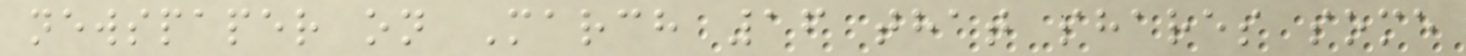newspaper on March 16 that shares some
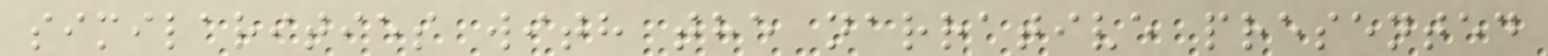similarities with the narrative presented
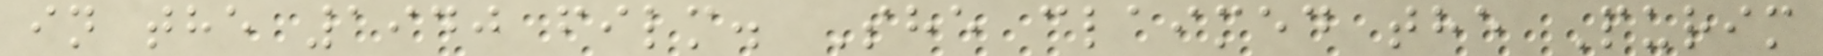in the 1940 film. She claimed the Purim
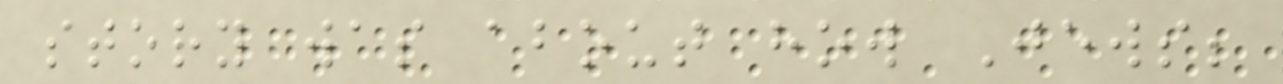story was about how Jews;
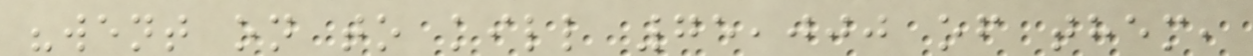"went on to kill 75,000 of them,
